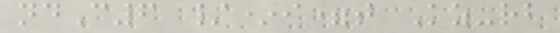ndC6 /*i=t Kz-rb
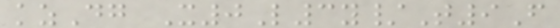kzDg X0L3y/T9F
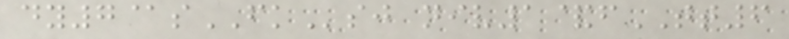dy7@sFKsj niv1&fTT6
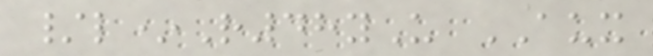/l*R48yU AUX
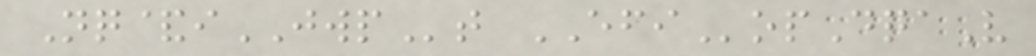Nq&iJWPt EFIopDqaV
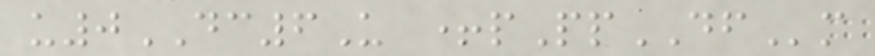u0DC6U +pPpDFm
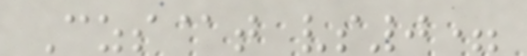Czs@t vs0=
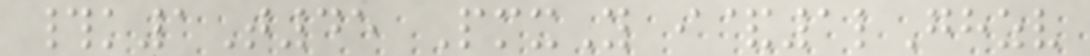#k1T45 PmxY i&1lGhzv
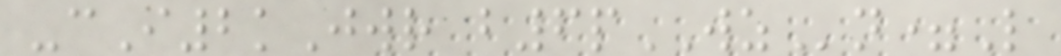-cI2kJwr b6pWZn=L
